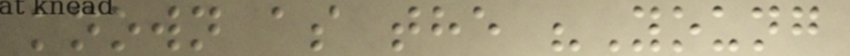known as the "Young
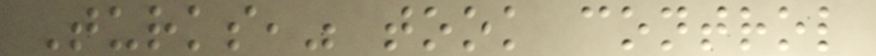Turks," took control
